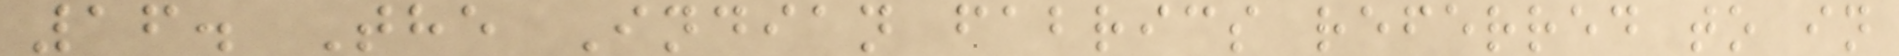16. The Indian fabrics referred to in
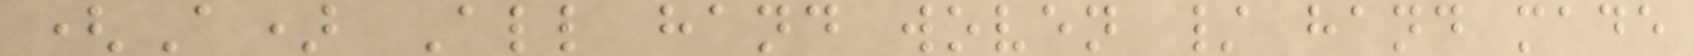(A) All hand woven / hand made
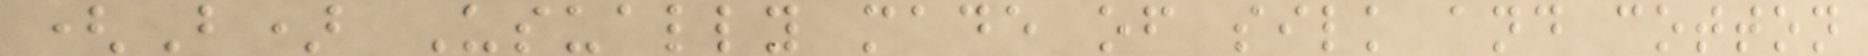(B) Usually made of silk and cotton
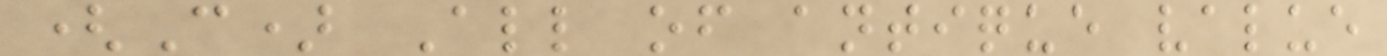(C) All of antique value
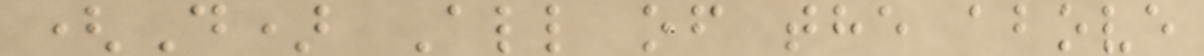(D) All of the above
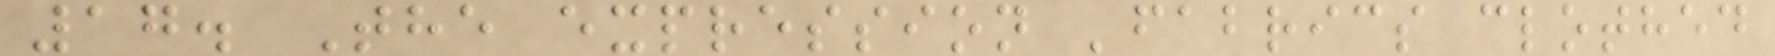17. The expression 'fabrics clothed
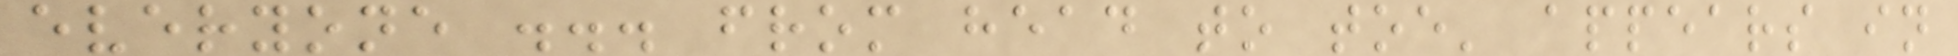everyone ... from head to toe' appears in
